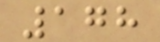178
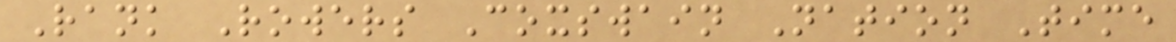Rank Rowers Coxswain Nation Time
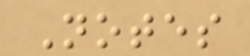Notes
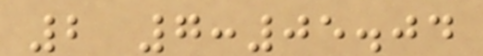2 7:05.04
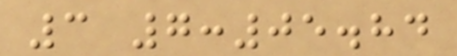3 7:05.84
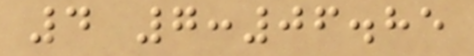4 7:06.85
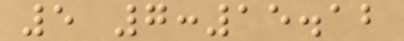5 7:15.12
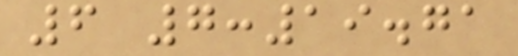6 7:19.71
